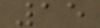15
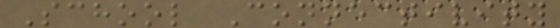School Connectivity
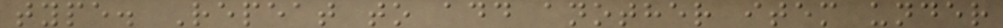type. Repeat to add another item under
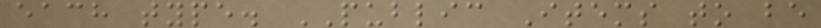each type. PUBLIC Items to be
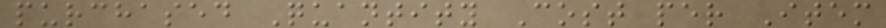purchased Quantity Cost per Item
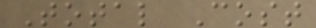Total Cost
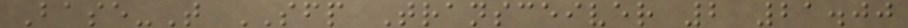Base-T SFP Transceiver 2 21.00
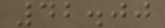42.00
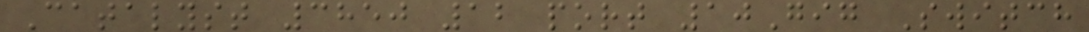Catalyst 3850 12 port 10Gig Switch
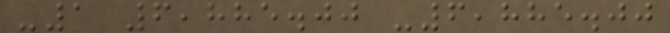-1 6,885.00 -6,885.00
